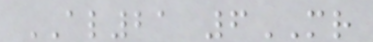AL21 6MR
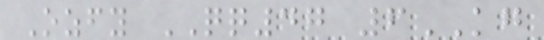Ozfy QQ47 6KG
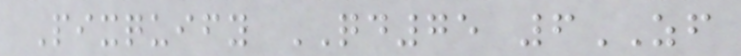Pixquify QD75 6ZF
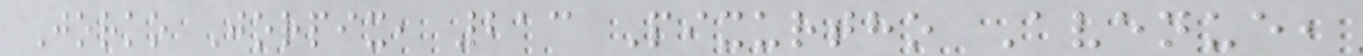Jorko Jorpix, 213 Pixurtho Avenue,
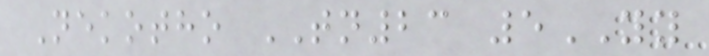Nekotho TN23 5YY
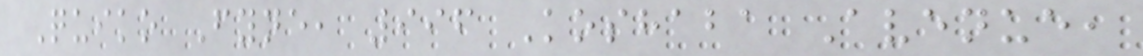Quiko Fyne, 996 Koshaba Avenue,
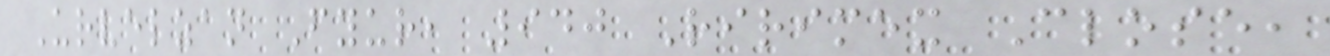Urvelzan Fyur, 940 Ririmex Close,
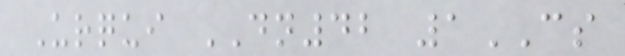Urqui DN42 1CS
